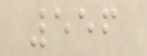556
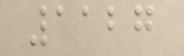1127
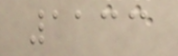1133
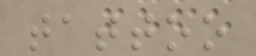tattoo
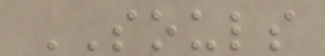SOULS
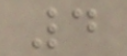4
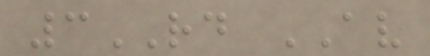3RD AV
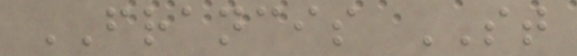FRANCIS ST
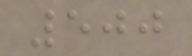500
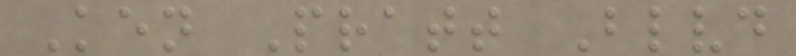Ken Pratt Blvd
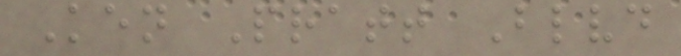Ken Pratt Blvd
